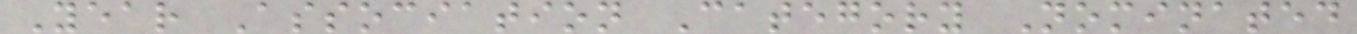Year Association Category Nominated
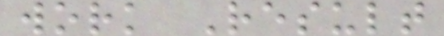work Result
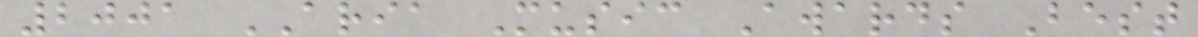2001 ARIA Music Awards Best
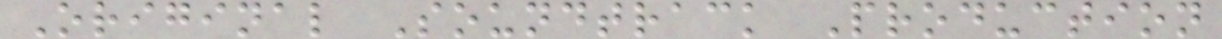Original Soundtrack Production
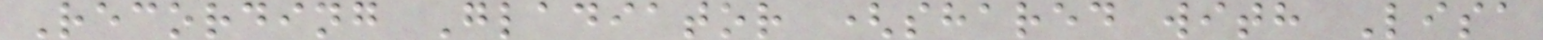Recording Gladiator (shared with Lisa
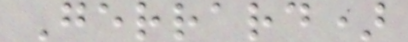Gerrard)
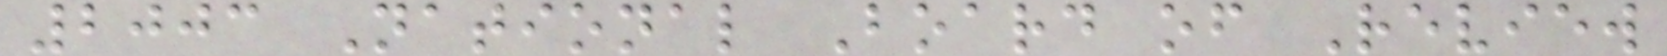2003 National Board of Review
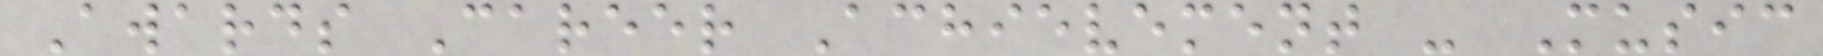Awards Career Achievement - Music
